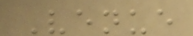Venue
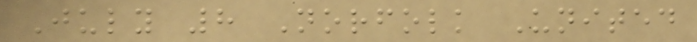July 8 Norfolk United
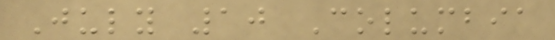July 10 Columbia
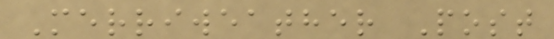Merriweather Post
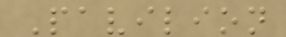Pavilion
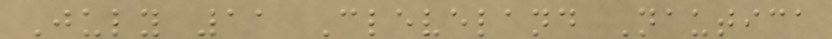July 11 Cleveland Nautica
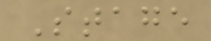Stage
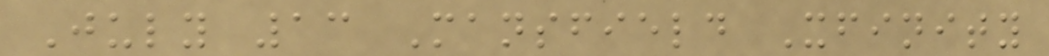July 13 Mansfield Xfinity
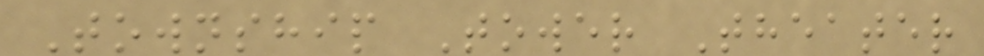Township Tower Theater
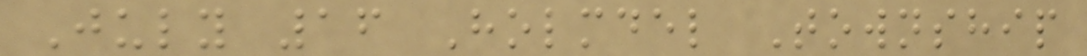July 16 Holmdel Township
